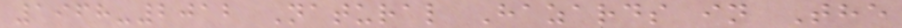1968-2012 Natural Hazards in The
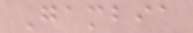Gambia
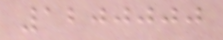1200000
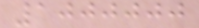1000000
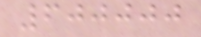600000
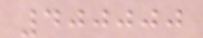400000
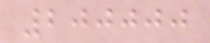200000
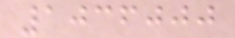1036000
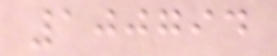100794
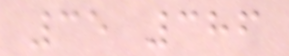35 386
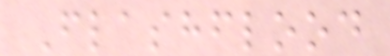Flashflood
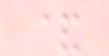&
